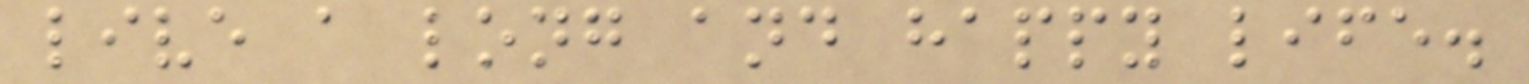live a long and happy life.
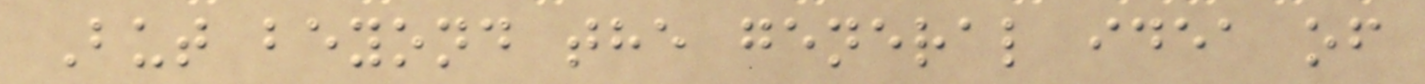But beyond the general idea of
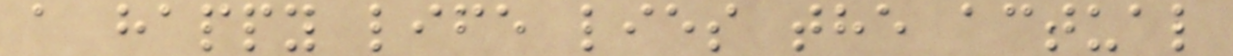a happy life lies the actual
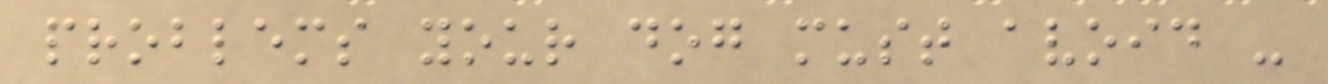problems your dog must avoid -
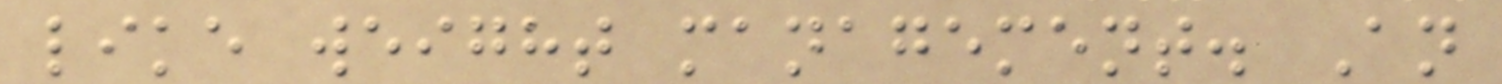like weight management. An
